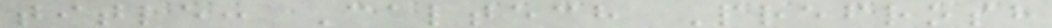title: Caltech Prefrosh
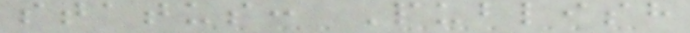status: Publish
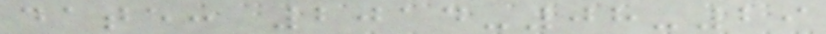date: 2014-08-29
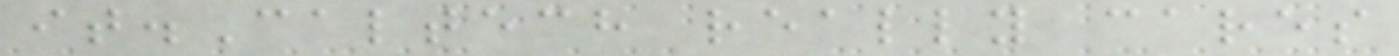it.Caltech really cares
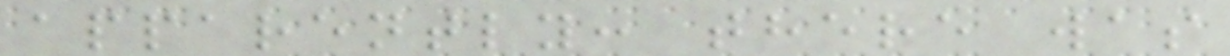apparently: there was
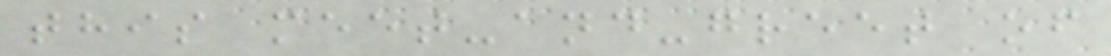this meet-and-greet of
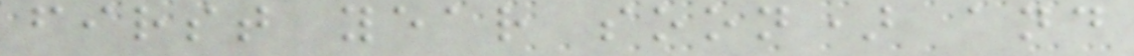first year soon) and
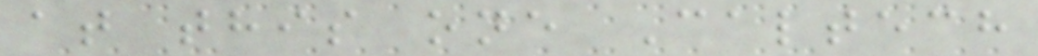at this one Caltech
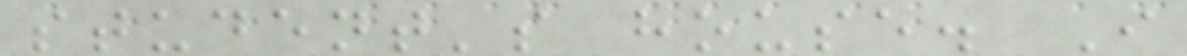student's house. I
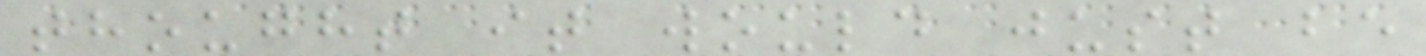thought it would just be
